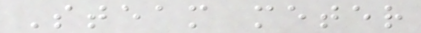Steam meter
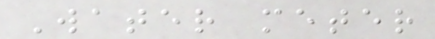Water meter
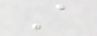A
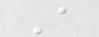A
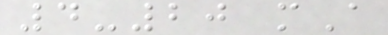4-20 mA
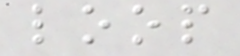loop
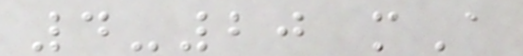4-20 mA
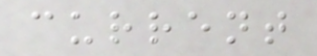current
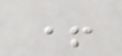+
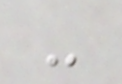-
